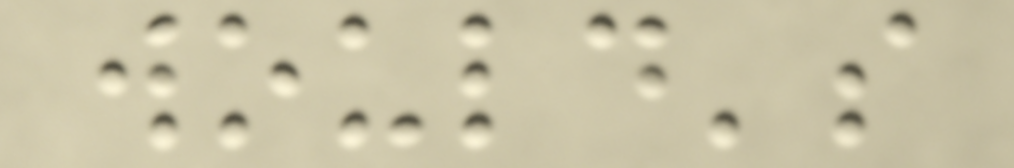would's
